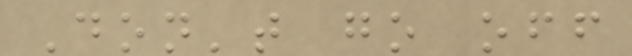Don't go off
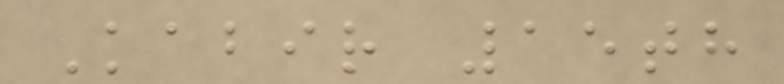Kabir 15th
